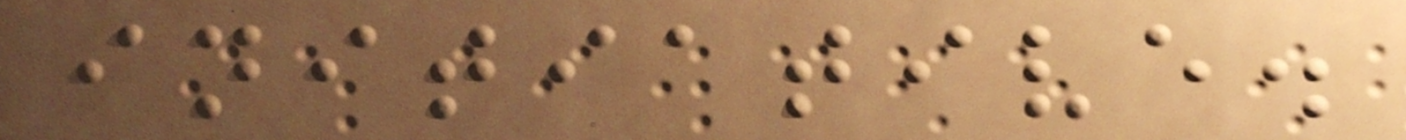initiative.
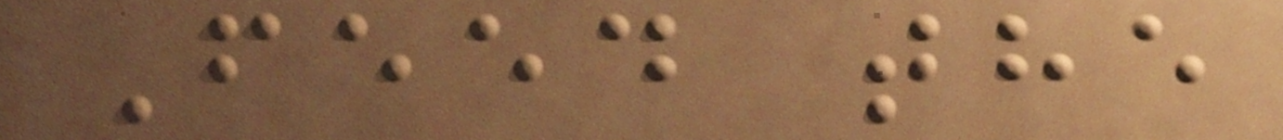Feed the
